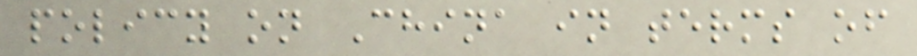policy on China in terms of
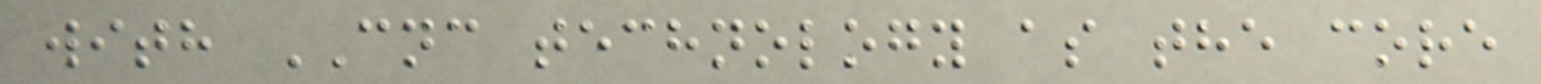with CNC technology as the core
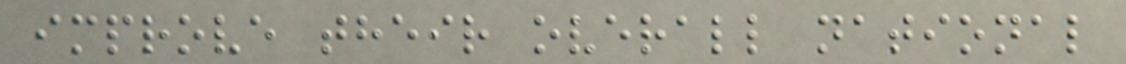improve their overall national
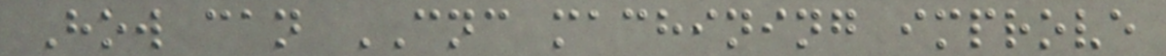How can CNC machining improve
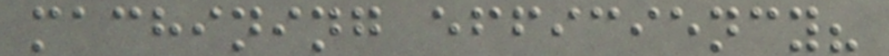machining efficiency?
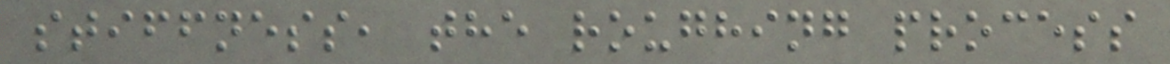stiffness, the roughing process
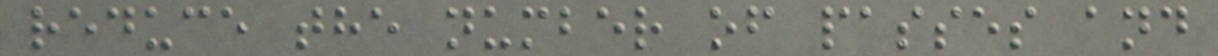reduce the number of passes and
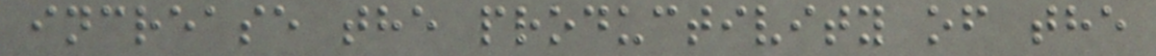increase the productivity of the
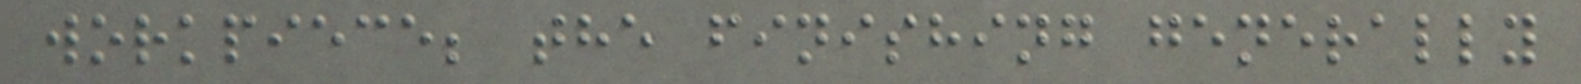workpiece; the finishing generally
